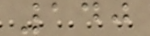140
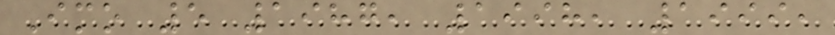Imo 5 1987, 1998, 1999,
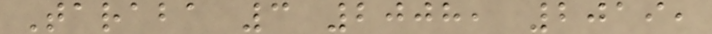Taraba 3 2008, 2019,
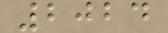2024
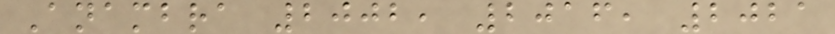Anambra 2002, 2016, 2021
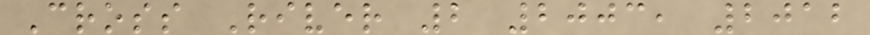Cross River 2 2003, 2012
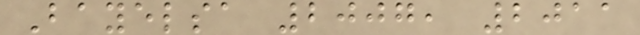Bayelsa 2007, 2011
